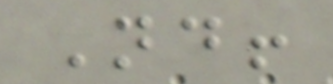Nd!
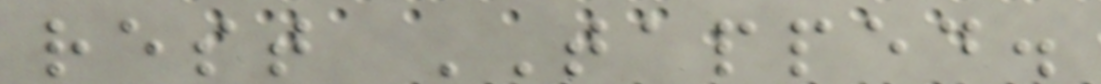rest TAPPED.
